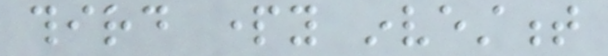third party investment
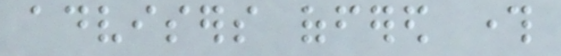advisers offered through
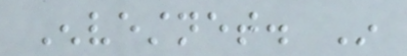Envestnet. In
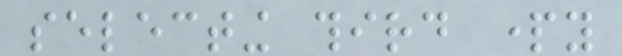selecting third party
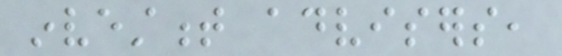investment advisers,
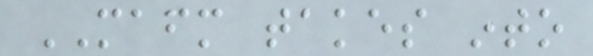MAFM takes into
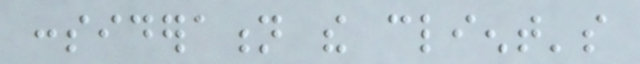consideration the client's
